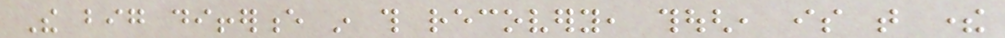The big difference in this recovery, though, is that there
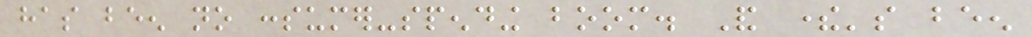has been no consumer-spending boom. And there's been
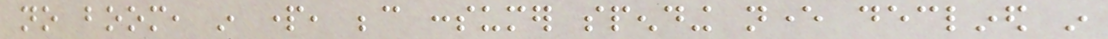no boom, in part, because consumer spending never declined in
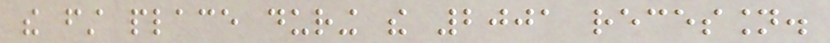the first place during the 2001 recession.
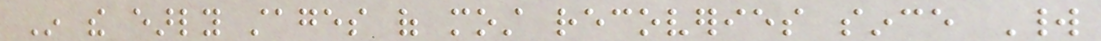In the early stages of most recoveries since World
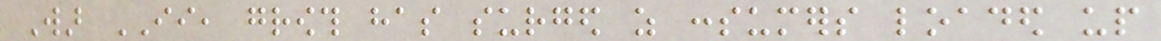War II, growth has surged as consumers loaded up
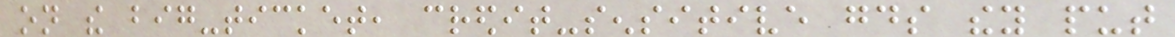on the big-ticket, credit-sensitive goods they put
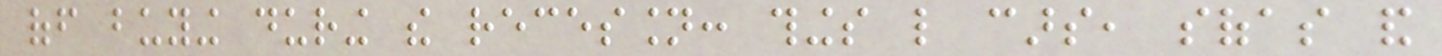off buying during the recession: things like cars, sofas and
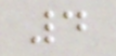4
